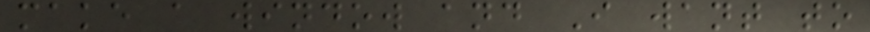make a window and I want to
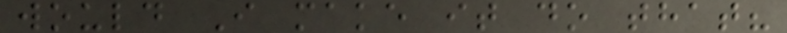would I make it do that?
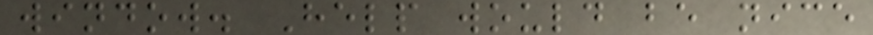window. Help would be nice
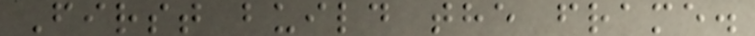First build the frame.
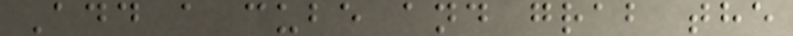Add a cube and grab the
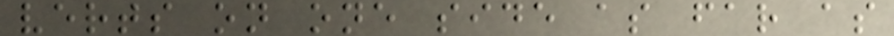verts on one side as far as
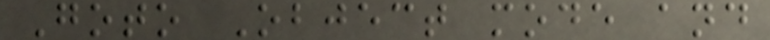Goto Object mode and
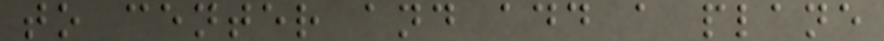to center and add a plane
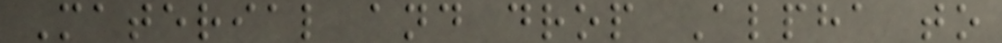Material and drop Alpha to
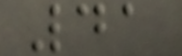41
